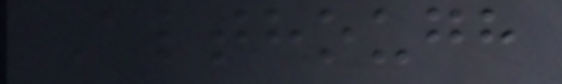Although
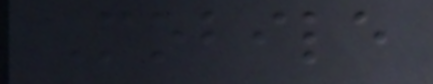Mobile
